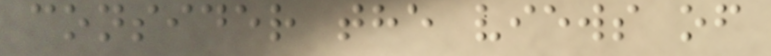consider the views of
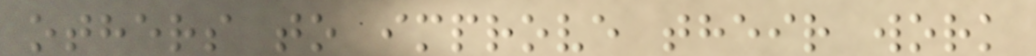others to improve their work
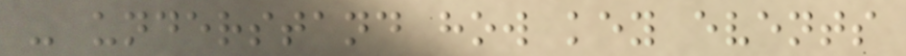- understand how key events
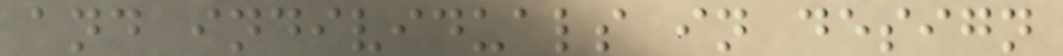and individuals in design
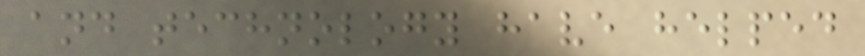and technology have helped
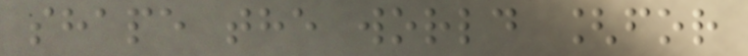shape the world [for
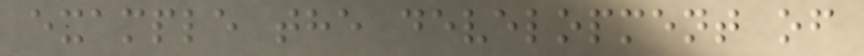example the development of
